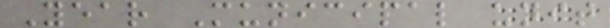Year Municipal unit
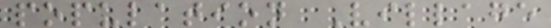population Village
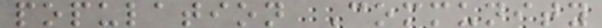population Community
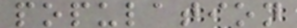population
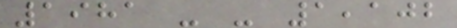1981 - - 1,102
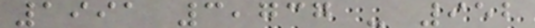1991 3,737 - 952
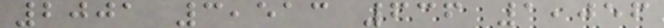2001 3,513 636 1,056
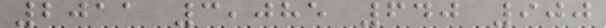2011 3,085 640 900
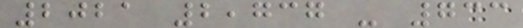2021 2,737 - 733
